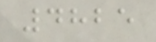4825
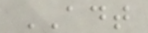ADT
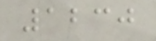1230
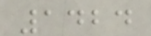1424
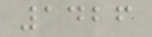1426
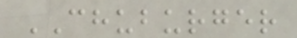CHUBURGER
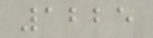1225
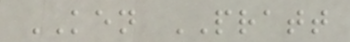KEN PRATT
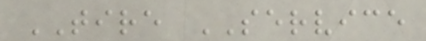TIRE SERVICE
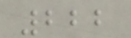222
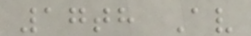17th Av
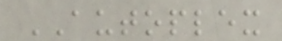AUTOPLEX
